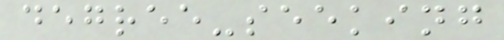degree-seeking
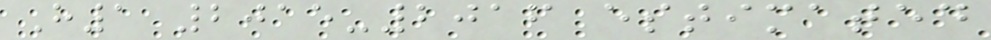H1 2015-2016 estimated
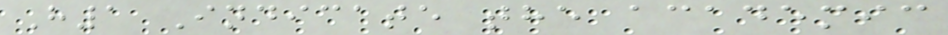H1 Indicate the academic
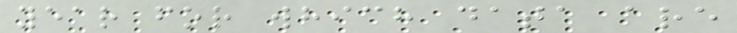year for which data are
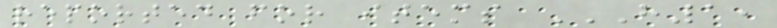reported for items H1,
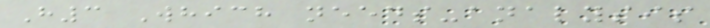H3 Which needs-analysis
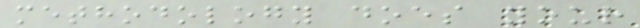methodology does your
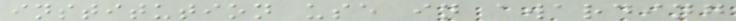institution use in awarding
